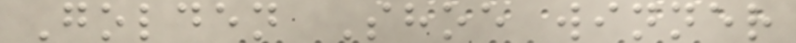Golden Shoe winner
